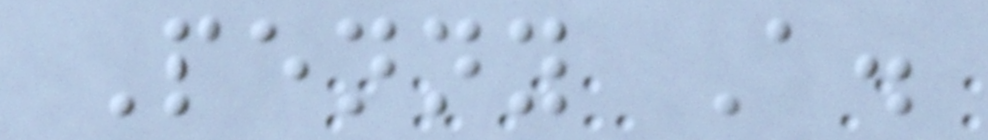Penny A.
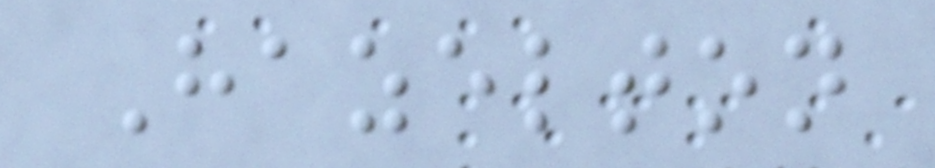Hazelton
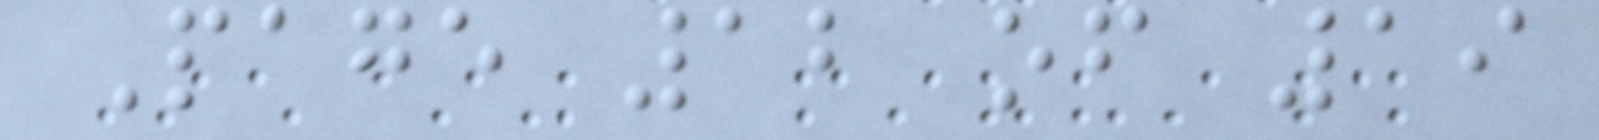Page 12 of 19
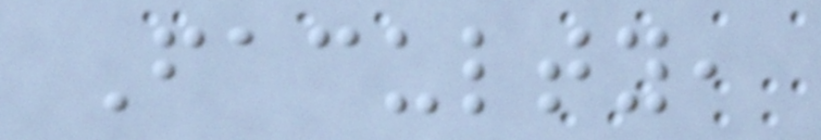Faculty,
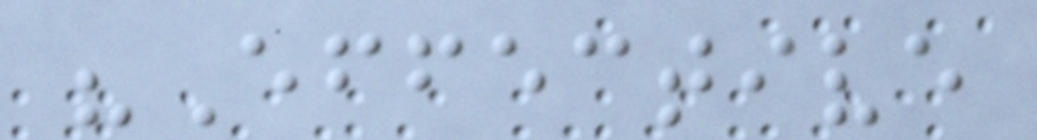"Effective
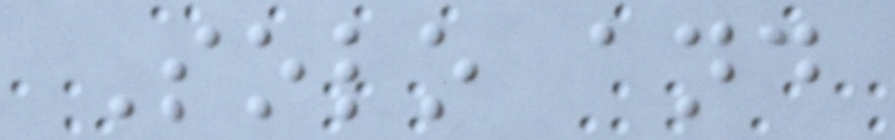Solo and
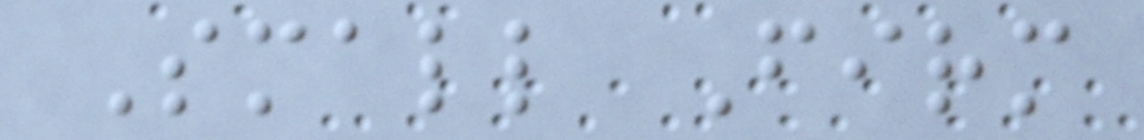Small Firm
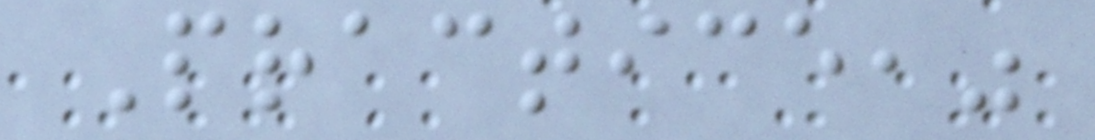Practice,"
